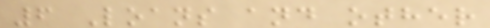6 Loans and other
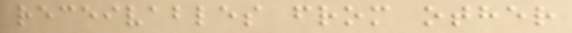receivables from other
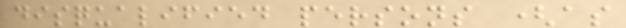disqualified persons (as
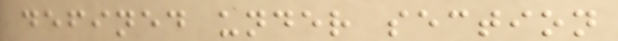defined under section
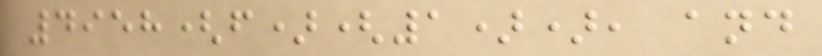4958(f)(1)), and
